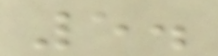5.
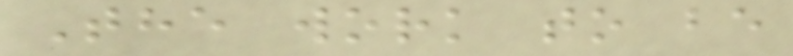The work to be
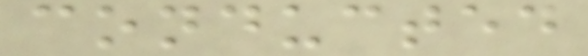conducted
